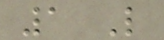1 Like
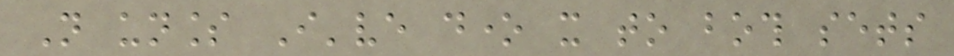Not unless I've done it to both sets
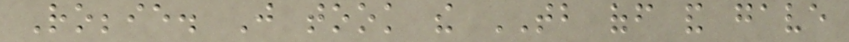Robbie. Just took the TB off and gave
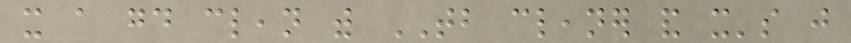it a good clean with TB cleaner and it's just
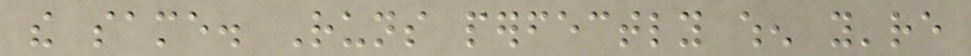the same. Runs perfectly when you're
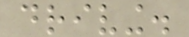driving.
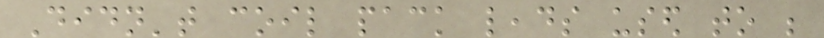Didn't coil pack leads used to be
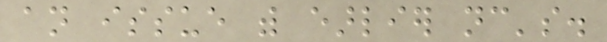an issue with earlier nc's.
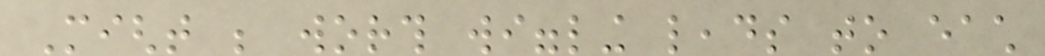Might be worth wiggling leads to each
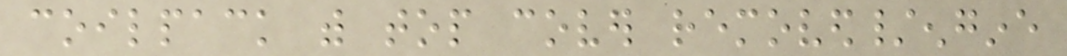coilpack with top cover removed/engine
